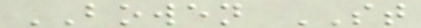BOWEN ST
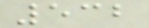532
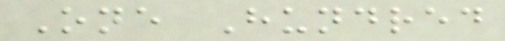One Hundred
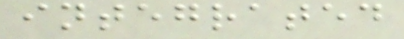integrated
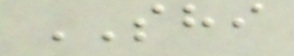SHI
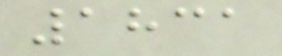1831
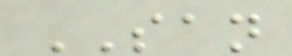SAN
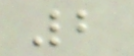2
